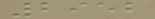2952
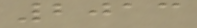2013
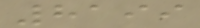8199
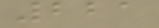221
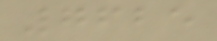7625
